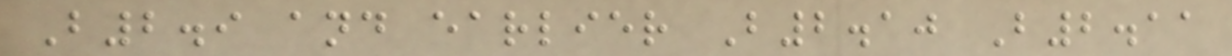B2.9 and earlier B2.10 B2.11
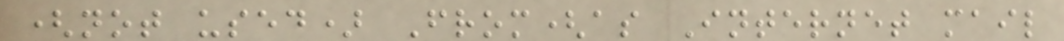(not used) From(as Internet mail
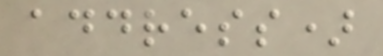address)
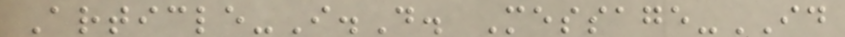Article-I.D. Message-ID
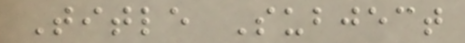Title Subject
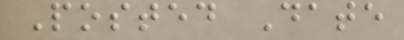Posted Date
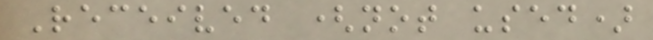Received (not used)
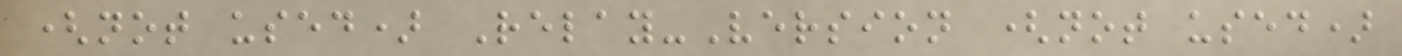(not used) Relay-Version (not used)
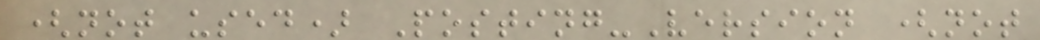(not used) Posting-Version (not
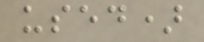used)
